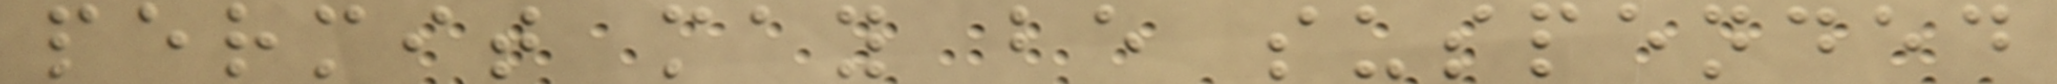permit may be suspended
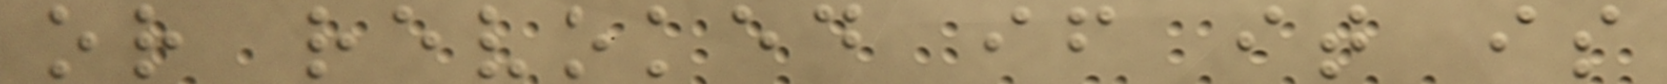or revoked if it is
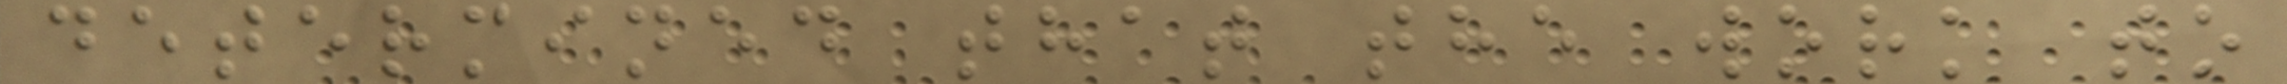determined that the work to
